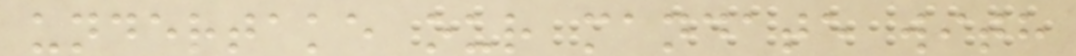undertake our mandate with
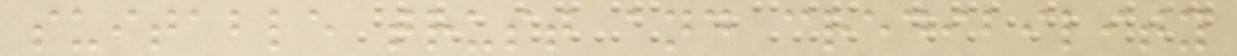suitable trust and credibility
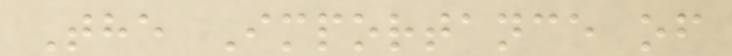The Importance of
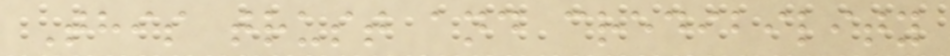This trust and credibility
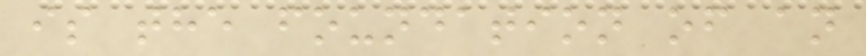is the foundation of an
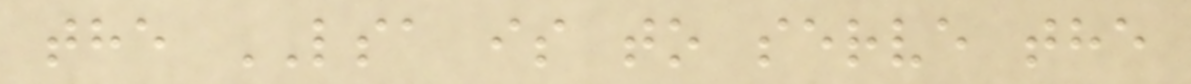the LSA is to serve the
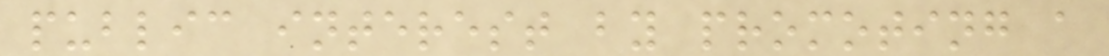public interest by promoting a
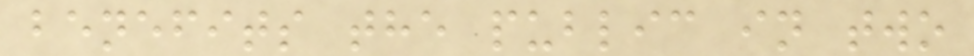benefits the public in two
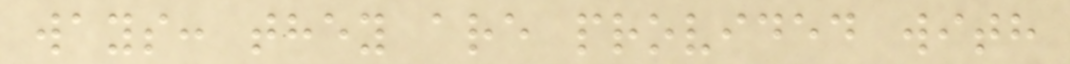ways: they are provided with
